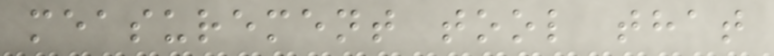measurement tool that
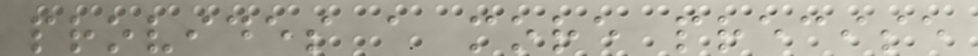provides a more precise
